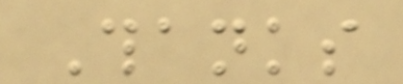Thanks
